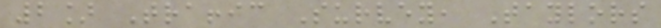2] Traffic Survey, Taylors
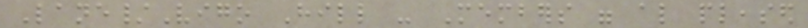Lane/Vigo Hill - Members were also pleased
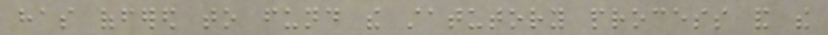has offered to fund the statutory process and the
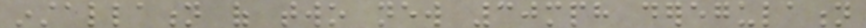installation of two new 30mph deregulation
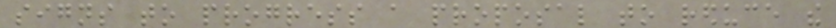signs to progress a proposal to reduce the
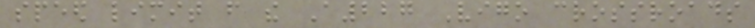speed limit from the A227 Vigo crossroads
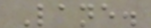Lane.
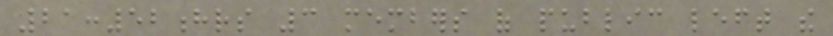21:52hrs 3 members of public left the
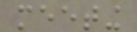meeting
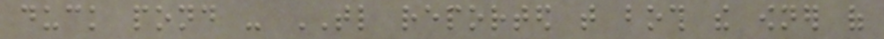duck pond - TL reported that both the owner of
